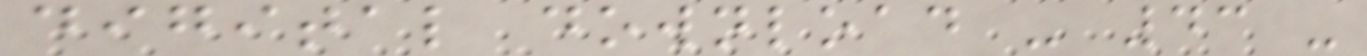digital download - 43 -
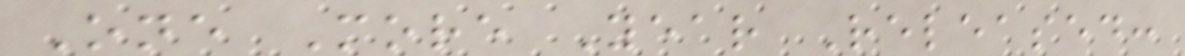One More Year Released:
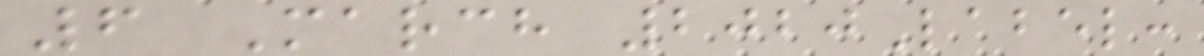6 March 2020Label:
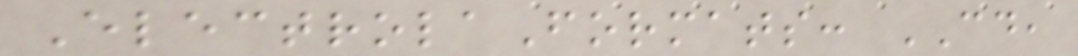ElectrolaFormats: CD,
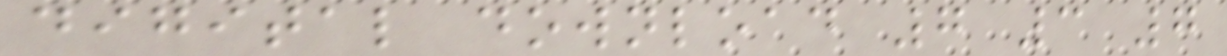digital download 7 3 7
